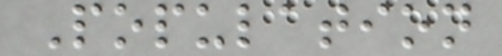Population
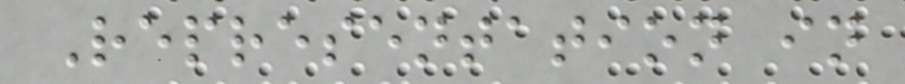Representation in
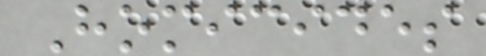Homicides
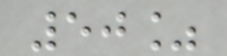50%
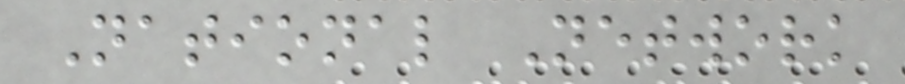National Network
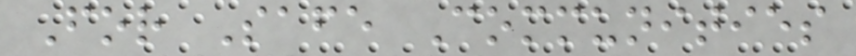For Safe Communities
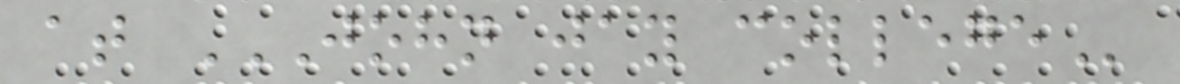at JOHN JAY COLLEGE
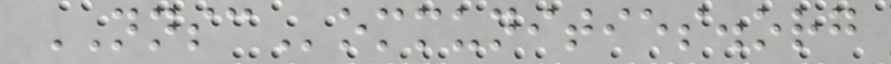NNSCommunities.org
